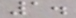1.
